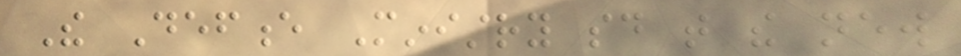The Defence Ministry said that the new
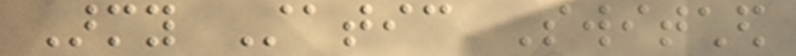Army Static Switched
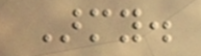Army.
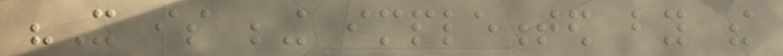"It is being implemented by the
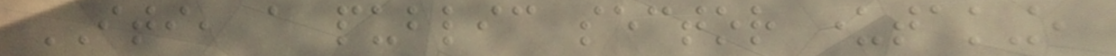ITI, a public sector undertaking,
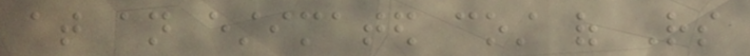at an estimated cost of Rs
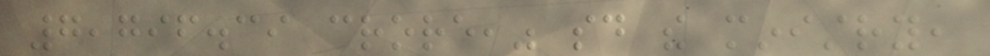7,796.39 crore," said the ministry,
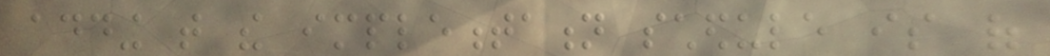adding that the implementation schedule is of
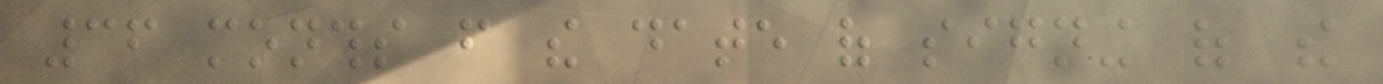36 months from the date of signing of the
